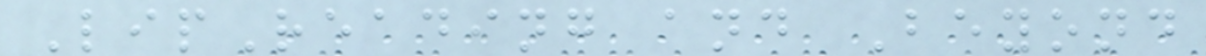LipReading and Beyond
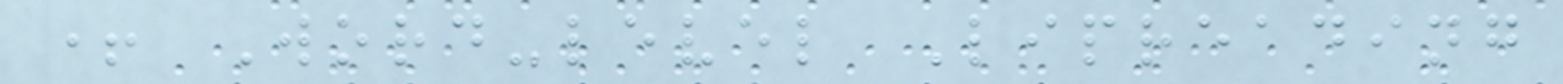+ Word-level Lipreading
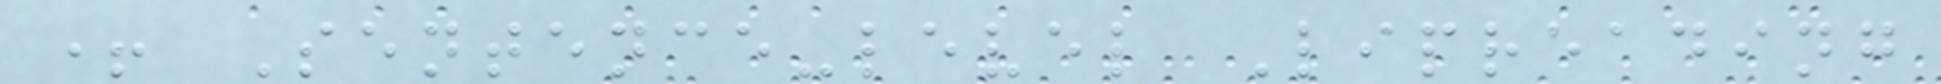+ Sentence-level Lipreading
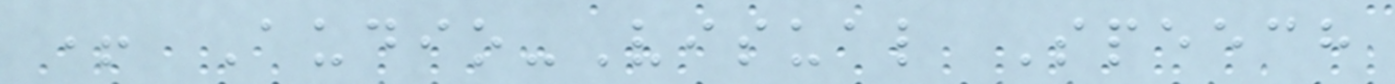+ Audio-Visual Speech
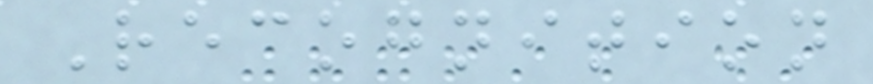Recognition
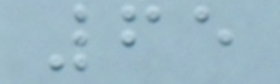65
